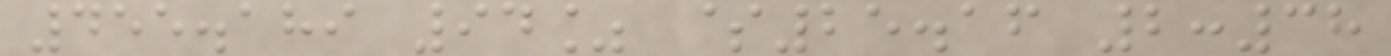455.189 94% $25.16 2:38
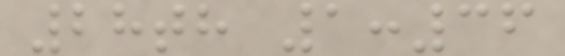28th 1:36
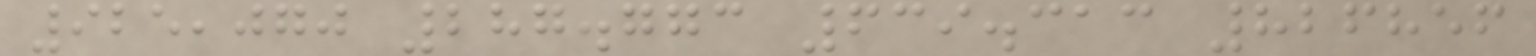925,070 287.773 639.313 826856
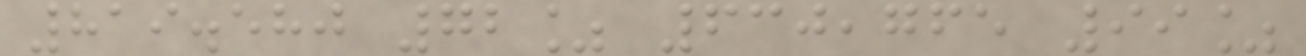819.580 72% 630,765 99%
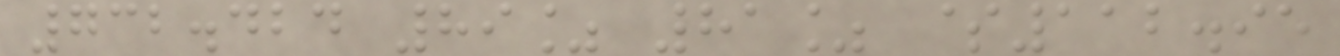732.424 89% 81% $112.95
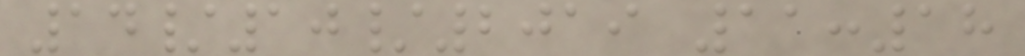14/10/2019 11:18
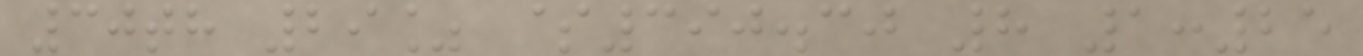30th 29% $390.30 8 1:25
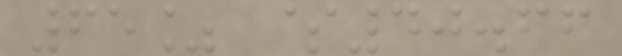65% $40.66
